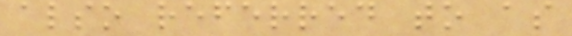also referred to as
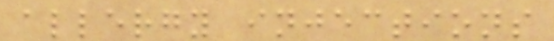allergy injections
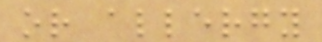or allergy
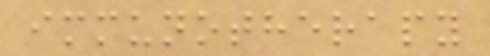immunotherapy
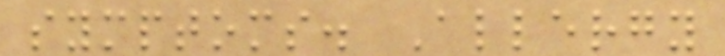symptoms. Allergy
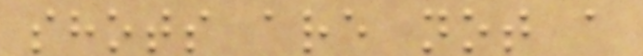shots are not a
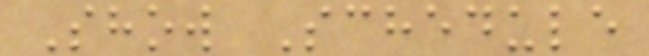Show Schedule
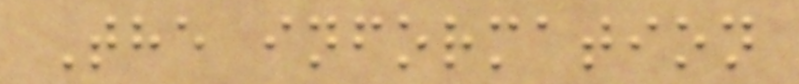The information
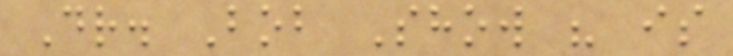Dr. Bob Show " is
